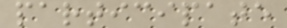participate
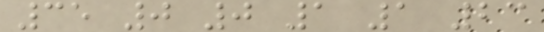35 0 0 1 1 23
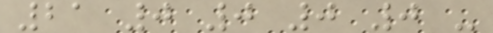21 0 0 0 0 -
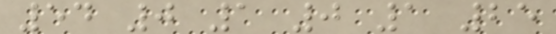54 0 1 0 1 25
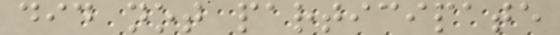did not participate
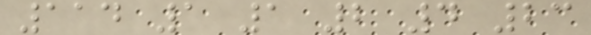114 1 1 2 4 23
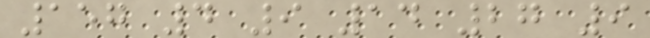157 4 9 14 27 9
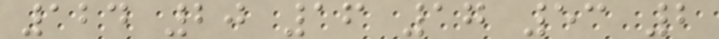124 20 16 17 53 2
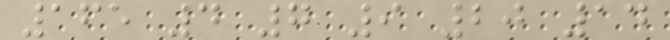165 4 7 9 20 14
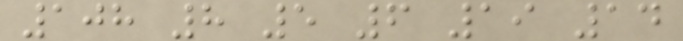108 8 5 6 19 14
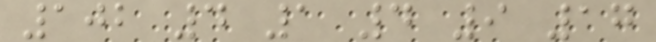102 4 1 4 9 17
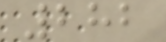282
